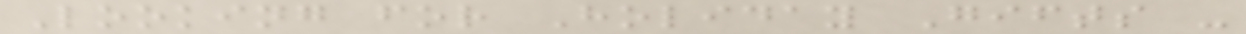Looking for Holiday Gifts -
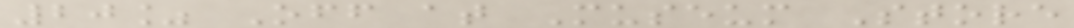20% Off at Museum Store
